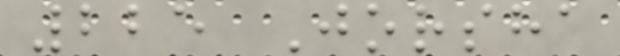225 Jorsha
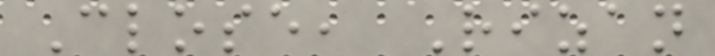Close, Rizan
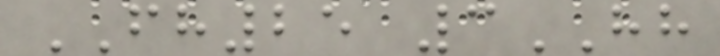FH25 3HH
